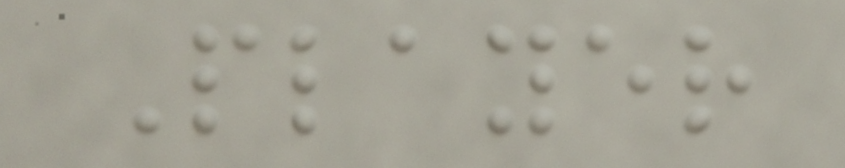Player
